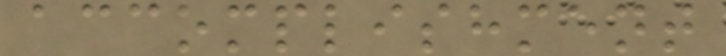accomplishment
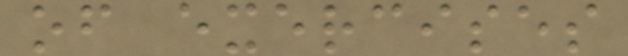of exercises
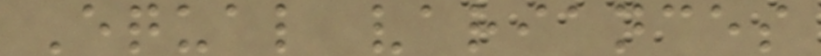Equal variances
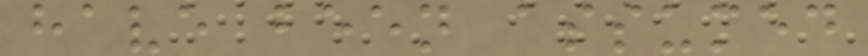have been assumed
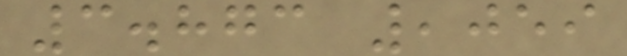3.873 ,059
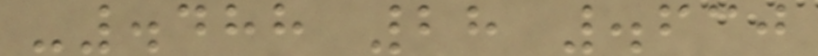-.488 28 .630
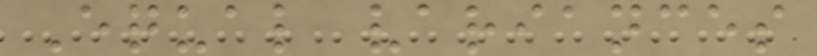Equal variances
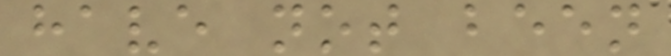have not been
